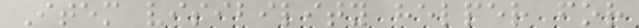Item visibility helper for
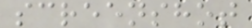screenshot
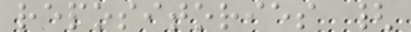repositories {
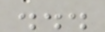...
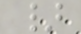}
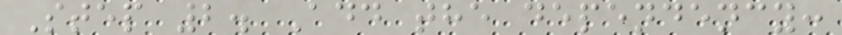Step 2. Add the dependency:
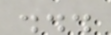...
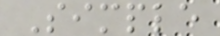Simple
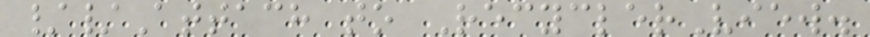//Attach to RecyclerView.
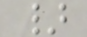}
